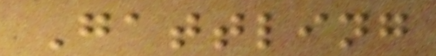Gattling
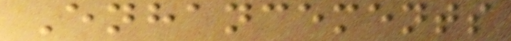Enhancements
